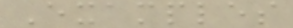Examples
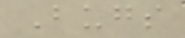Bugs
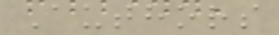Authors
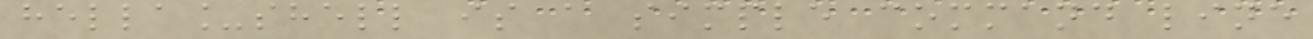hella_shell is a simple command line
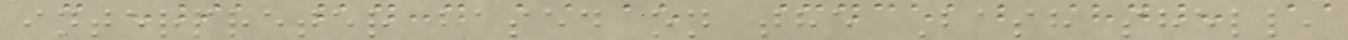interpreter based on the Bash shell,
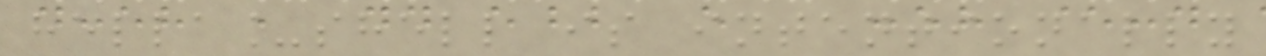hella_shell is intentionally
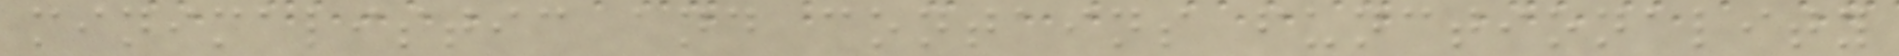minimalistic and contains functionality
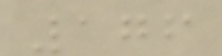176
